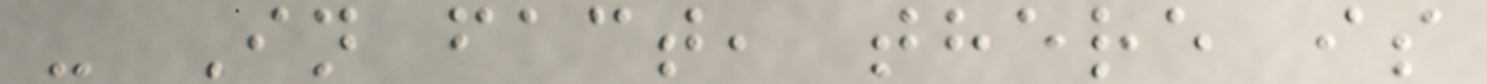- In fact, there is
